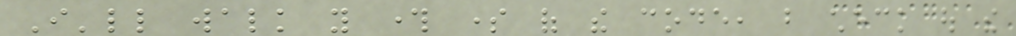I'll walk you through some of the code, but check out the
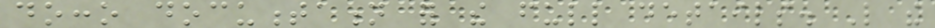docco documentation for the full details. Like the
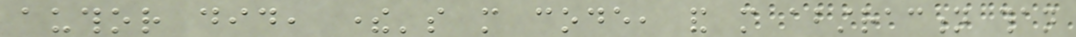author did, there's more code, and more abstraction than
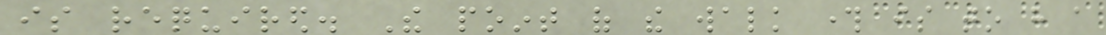is required. The point of the walk through is to have a
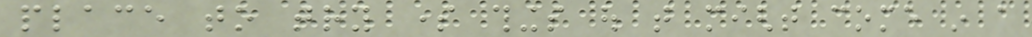place to try some things out that might come in a
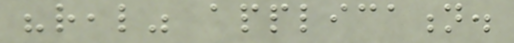"real" application.
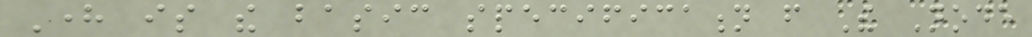Here is the basic specification from The Node
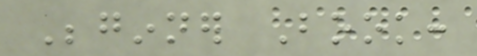Beginner Book:
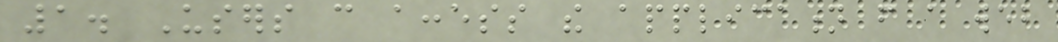1. Users can access the application from a web
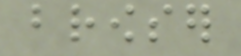browser
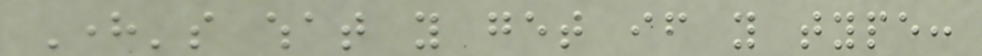Here's what you get if you type:
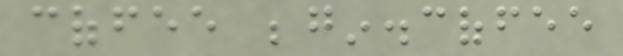coffee begin.coffee
